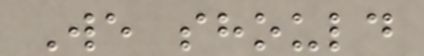We should
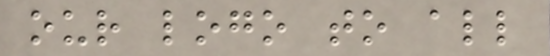our logo to all
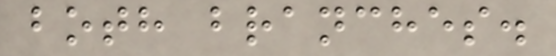both branches.
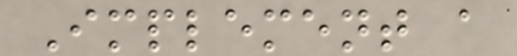Implement a
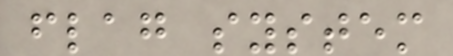flag system
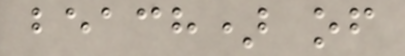beach) of
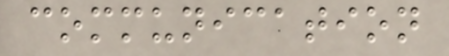communication
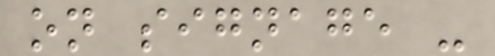on signage -
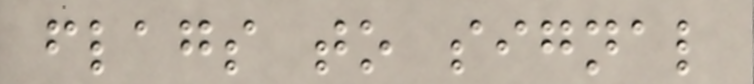flags to signal
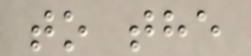to the
